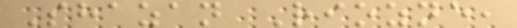Shazan Riozne,
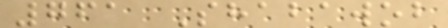761 Shabawob
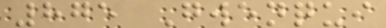875 Gwenqui
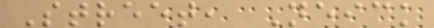Street, Neick
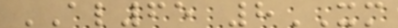AL65 8XM
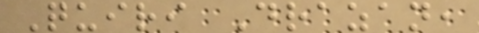Quiri Drazan,
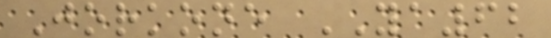Jorkone YA62
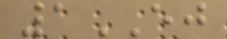1EJ
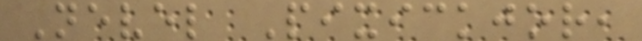Nevel Pixickjor,
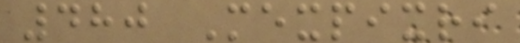480 Mexpixri
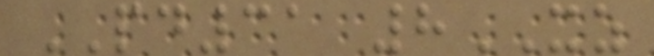PD31 8XZ
